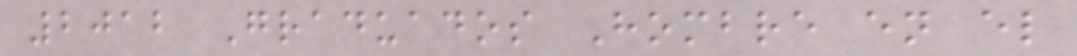2012 Graduados Hombre en el
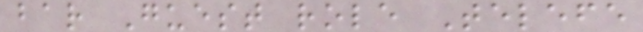bar Guest role Telefe
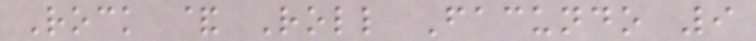Rock & Roll Facundo 9
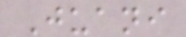Juani
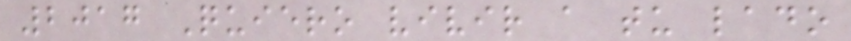2017 Quiero vivir a tu lado
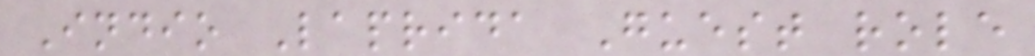Indio Laprida Guest role
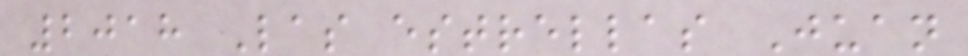2018 Las estrellas Juan
